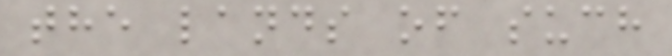the lands of such
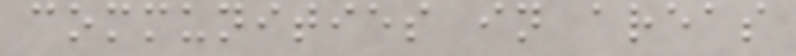communities in areas
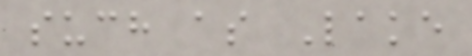such as Lake
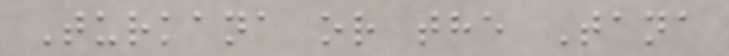Turkana or the Tana
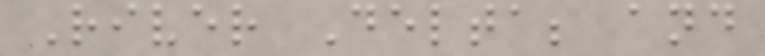River Delta; and
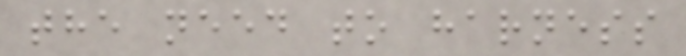the need to harness
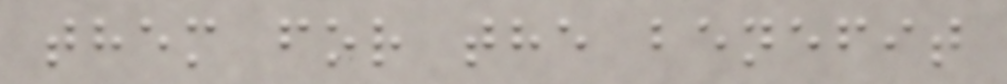them for the benefit
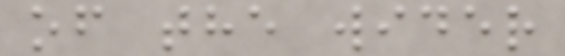of the wider
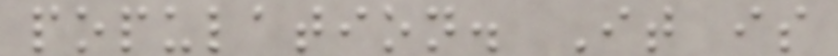population. It is
